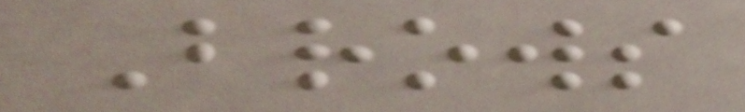Brows
